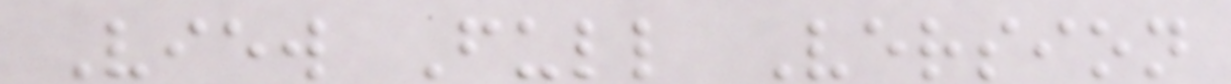View Full Version
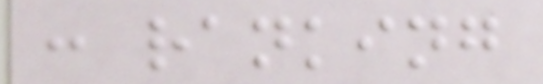: ranking
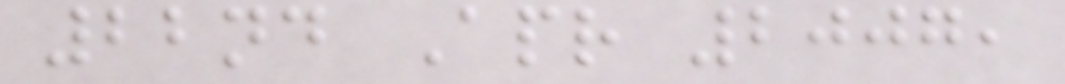22nd Apr 2007,
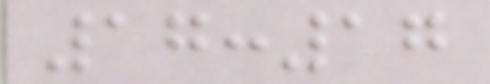17:17
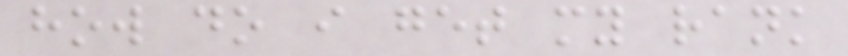how do i get my rank
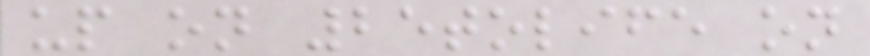up on 25tolife on
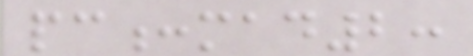pc:mad2:
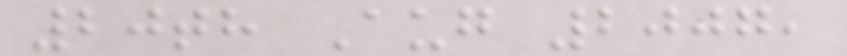20th Aug 2007,
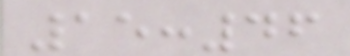15:46
